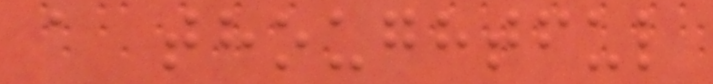a thoughtful
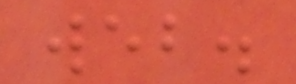web.
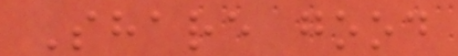Share good
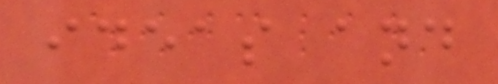ideas and
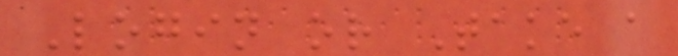Login or Take a
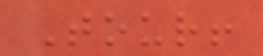Tour!
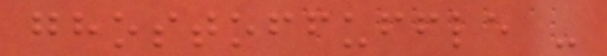ghostoffuffle -
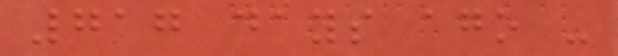717 days ago -
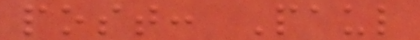post: Paul
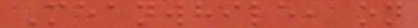Meanwhile, on
